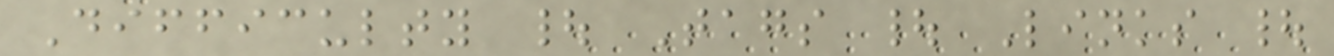Difficulty | Tags | Links |
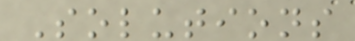Solutions
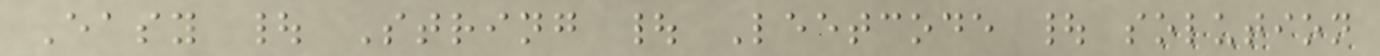Easy | String | Leetcode | solution
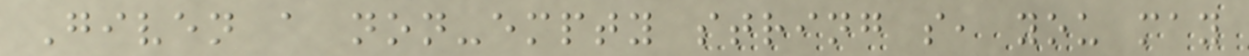Given a non-empty string s, you may
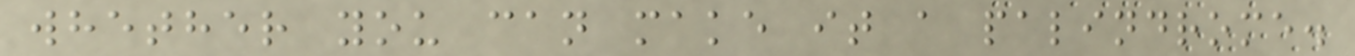whether you can make it a palindrome.
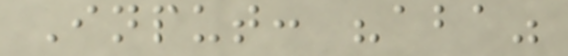Input: "aba"
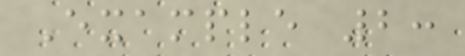Example 2:
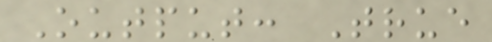Output: True
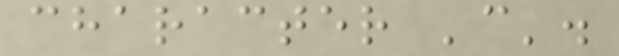character 'c'.
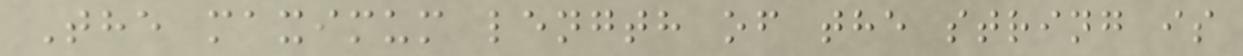The maximum length of the string is
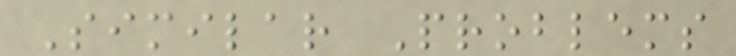Similar Problems
